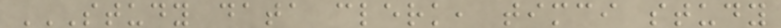STUDY DATA CLERK, TIMCI STUDY
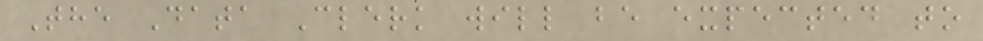The Data Clerk will be expected to
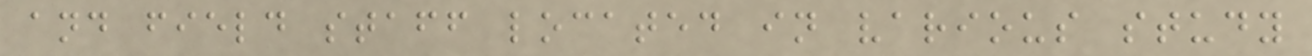and field staff located in various study
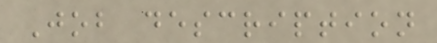Job description
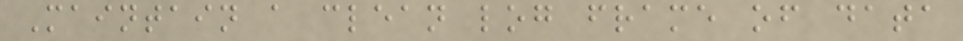Maintain a clean log frame of data
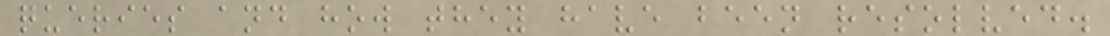queries and how they have been resolved.
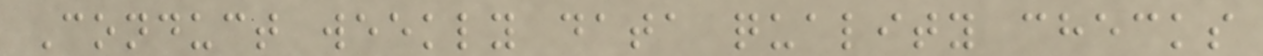Conduct weekly data quality checks
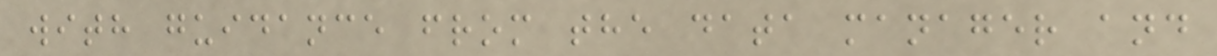with guidance from the data manager and
